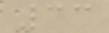33
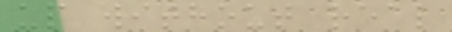up without real
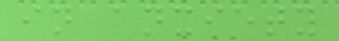in anxiety
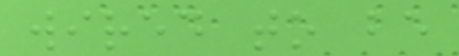wired to be
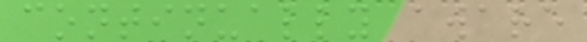continually aware
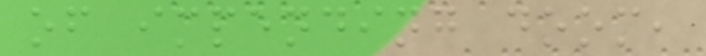of impending doom,
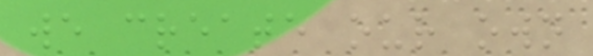we create our own
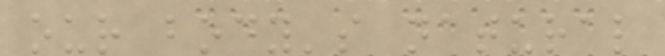our body's natural
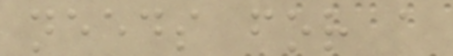needs for a
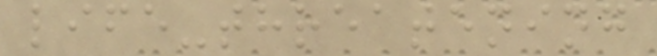life-threatening
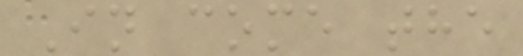In come the
